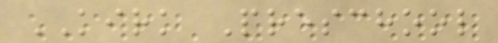KIRK Preschool
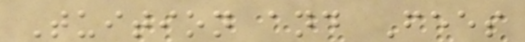Tuition and Fees
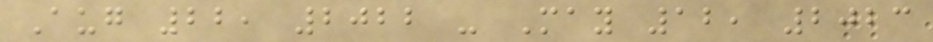Aug 22, 2022 - May 12, 2023
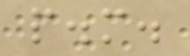p.m.
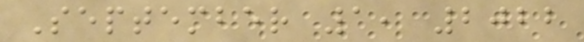September 1, 2022
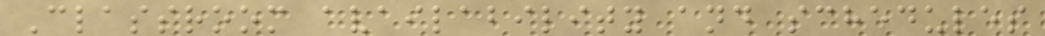Classroom availability and schedules
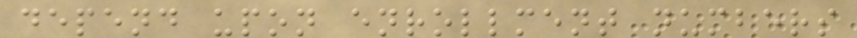depend upon enrollment numbers
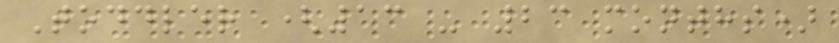Toddler (13 - 23 months)
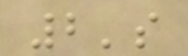2's
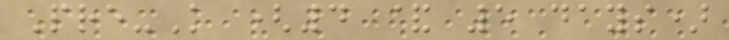Pre-K (4 & 5 days)
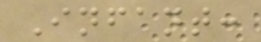Infant:
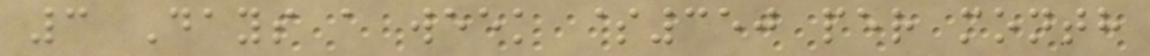3 Days a week $350 per month
